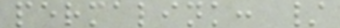permalink: /
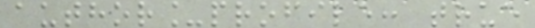author_profile: true
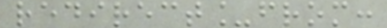redirect_from:
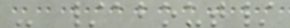- /about/
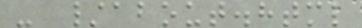- /about.html
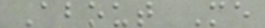About Me
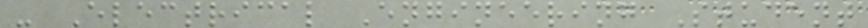- Electrical Engineering Student
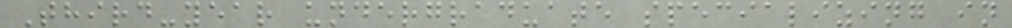Third-year undergraduate specializing in
